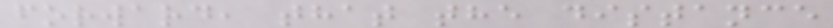forward, that the distance
